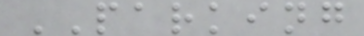PARKING
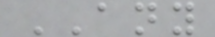ANY
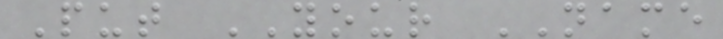Put YOUR NAME
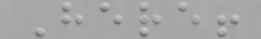Here!
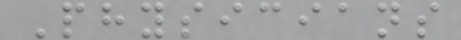Physicians
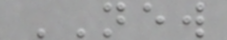NEW
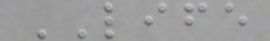LIFE
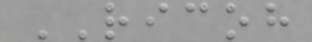RICOH
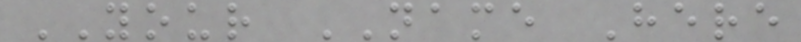YOUR NAME Here
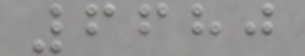6680
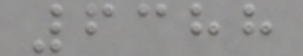6388
